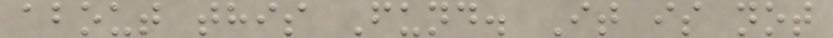about this Fund. It is not
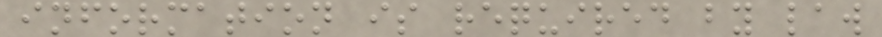information is required by law
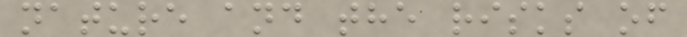nature and the risks of
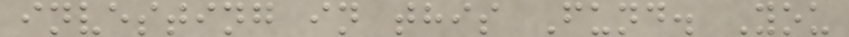investing in this Fund. You
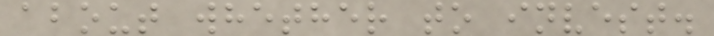about whether to invest.
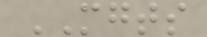MGTS
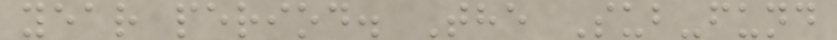year period. The Sub-fund
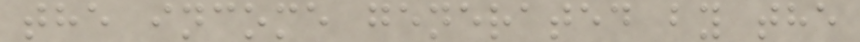the income generated by the
